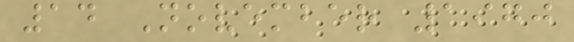14 November 1970
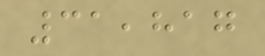31,817
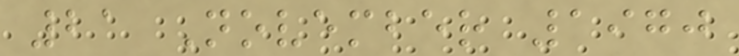21 November 1970
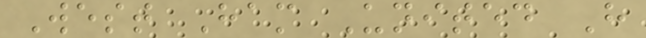West Ham United H
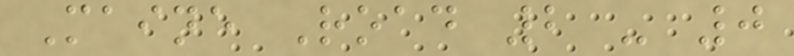Maine Road 2 - 0
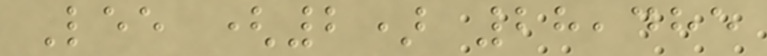Lee (2) 28,485
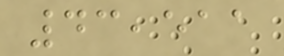43,511
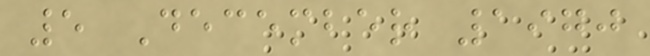5 December 1970
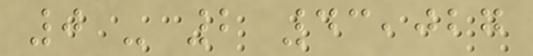0 - 2 43,027
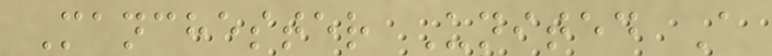Manchester United A
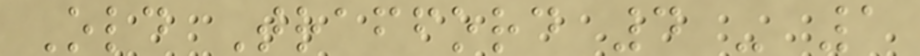Old Trafford 4 - 1
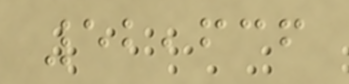52,636
